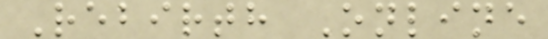Rebirth Online
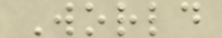World
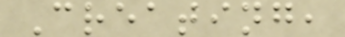Creating,
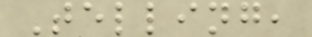Telling,
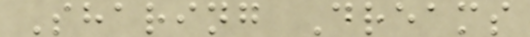Sharing Dreams
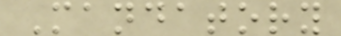Mandatory
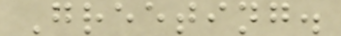Greeting.
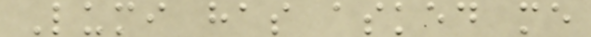Lumi has asked me
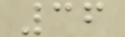36
